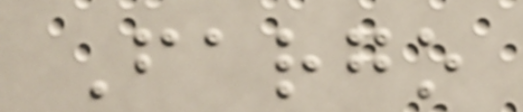Fargo
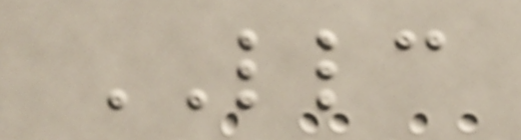LLC
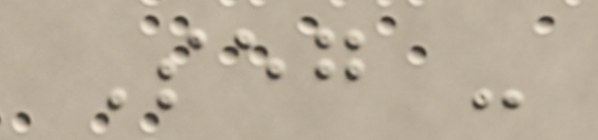Seg -
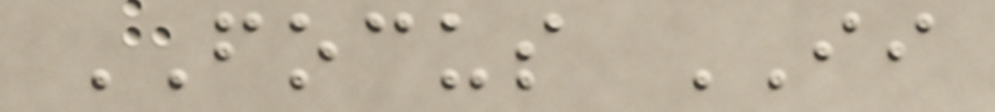FOCUS II
